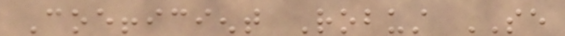Coefficient Robust SE
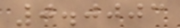0.0003
